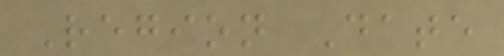Region Date
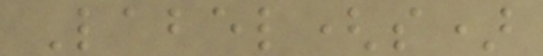Label(s)
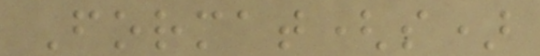Format(s)
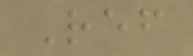Ref
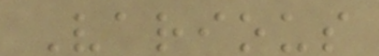Various
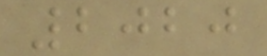2020
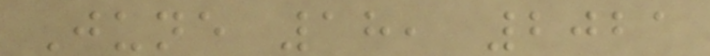June 18, 2021
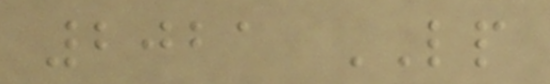2021 LP
